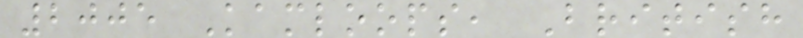2005 Kamloops, British
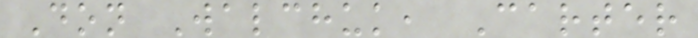Don Walchuk, Carter
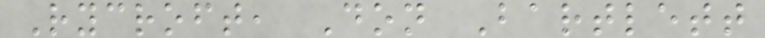Rycroft, Don Bartlett
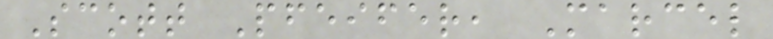Scott Pfeifer, Marcel
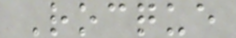Rocque
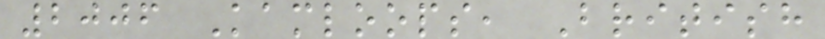2006 Kamloops, British
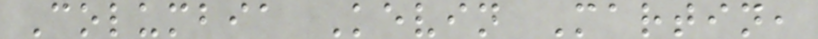Columbia Kevin Martin,
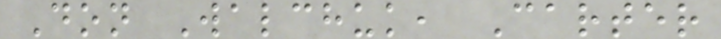Don Walchuk, Carter
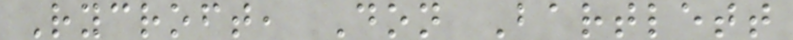Rycroft, Don Bartlett
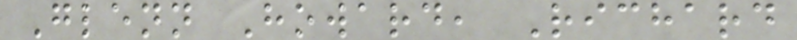Glenn Howard, Richard
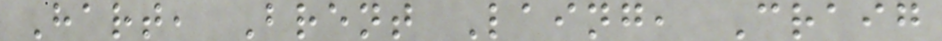Hart, Brent Laing, Craig
